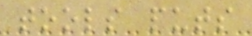tools puts
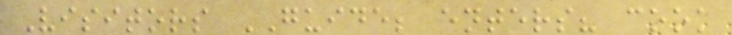Visitors GUIDE; enters? cook
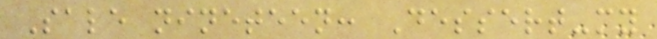Sale nineteen: Dessert-my
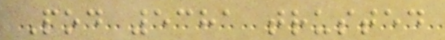Pod 5381 trusted
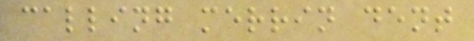calling merrin dent
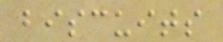biscuits
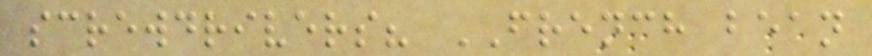screwdrivers? FRENCH bean
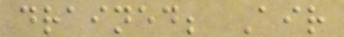drained; Air
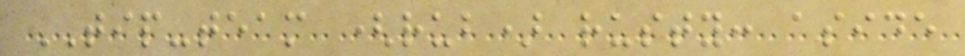TIP-team (rub) rusty: aside
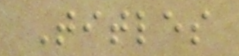Titles
